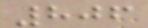806
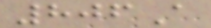806A
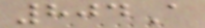804A
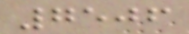7506
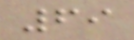69
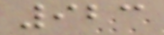923
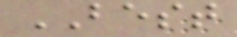BEST
